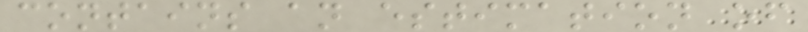contains an estimation of
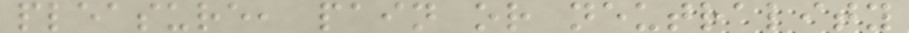pleasure, pain or neutrality
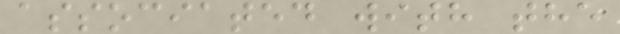associated with the
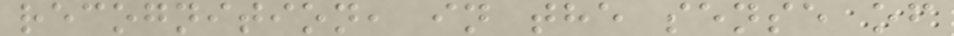recognition, in the sense of
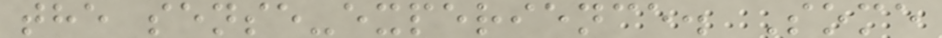the sense-experience. Some
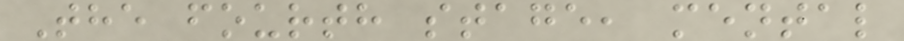The fourth stage, mental
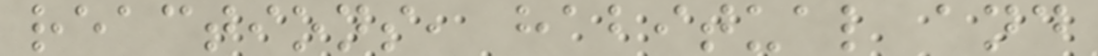reactions, habitual and
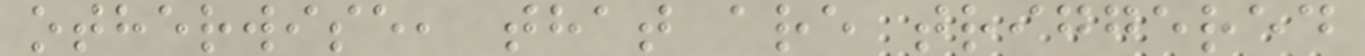otherwise, that are triggered
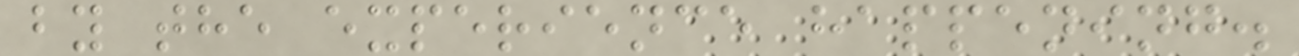by the experience happening.
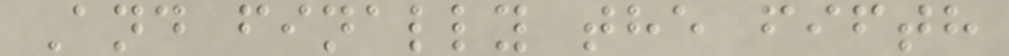And finally the fifth
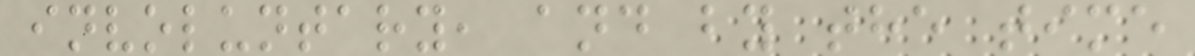involuntary, and by the time
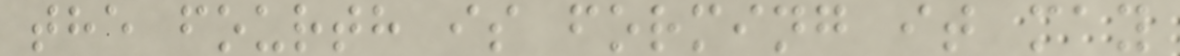the fourth is forming it may
